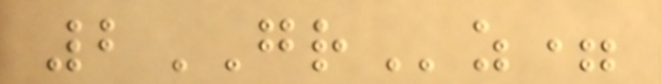2GRz=
